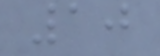10
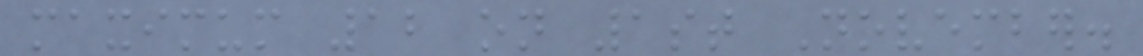maximum 12 on 1st November.
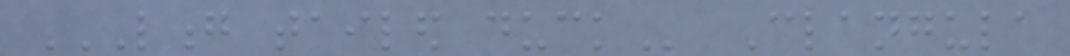LONG TAILED DUCK Clangula
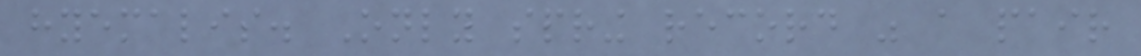hyemalis. Only spring record was a pair
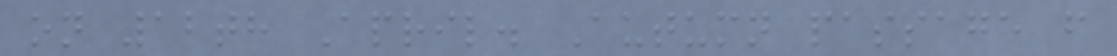on 12th April. Autumn passage from
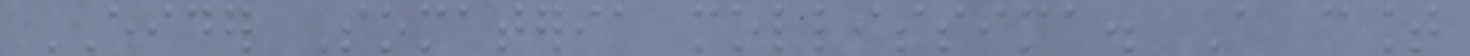EIDER Somateria mollissima. A count
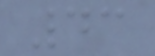43
